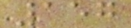157
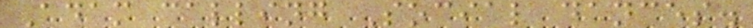Adam calling Social dances.
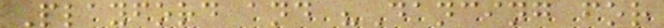Playford and "Dancing for
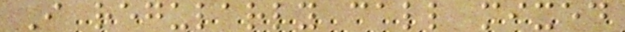I regularly call mixed
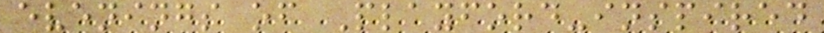evenings of Playford-inspired
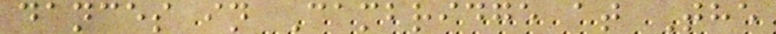dances in Cambridge at The
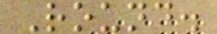Round.
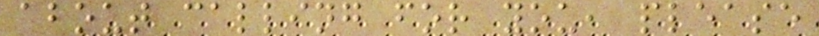about calling for you, please
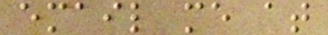email me at
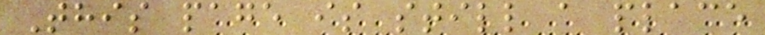This page is still a place
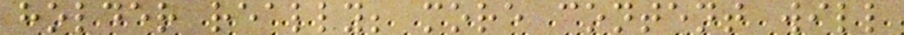holder really; more content will
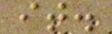it.
